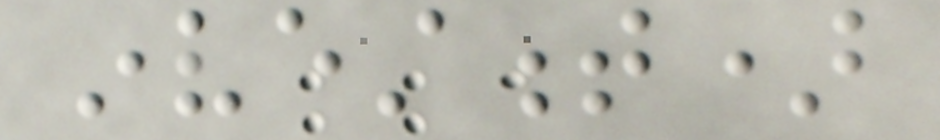investment)
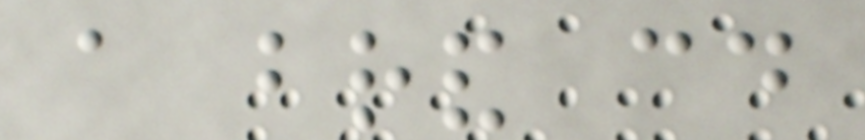a brand could
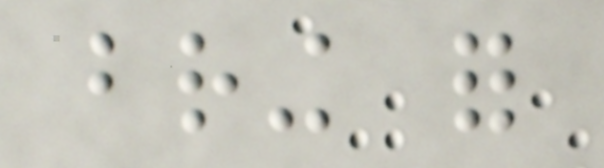bring for
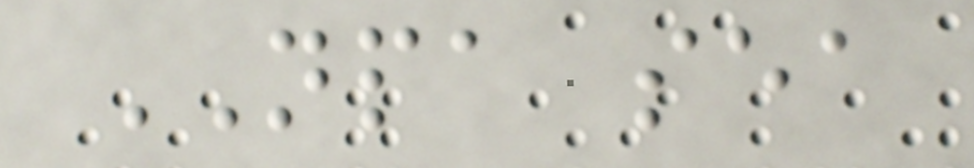NPA sea
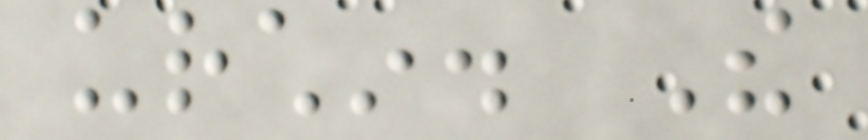urchin. The
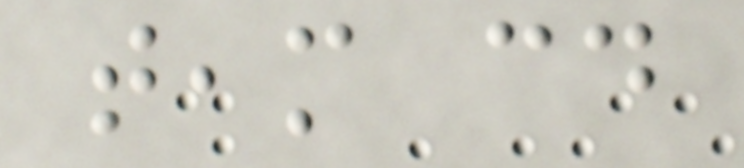team could
